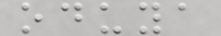oduya
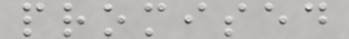promised
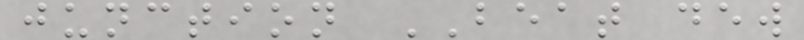junction BEAT dew
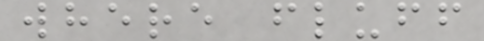where fluff
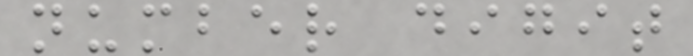number digit
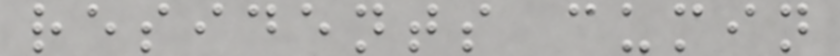residents cumin
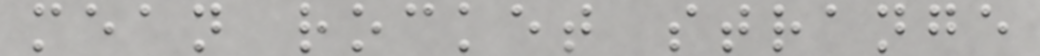mean rocket strange
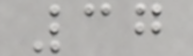37
